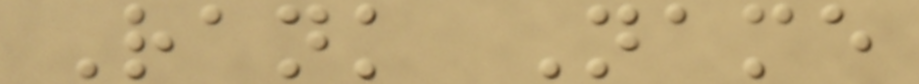Rank Name
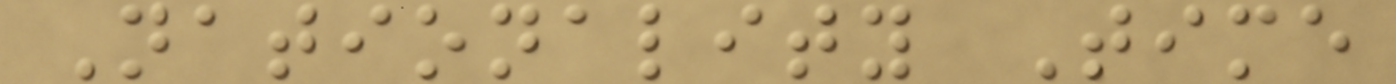Nationality Time
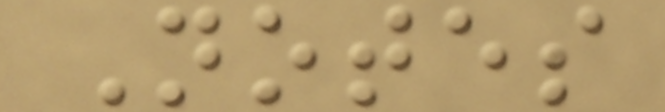Notes
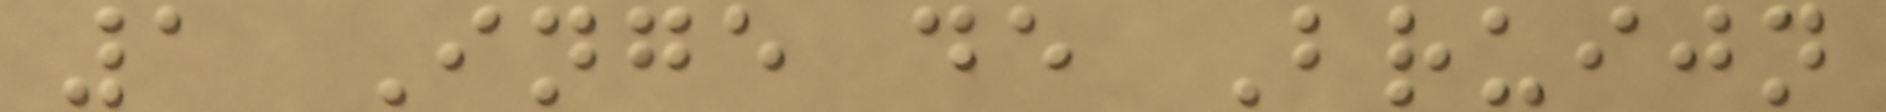1 Inge de Bruijn
